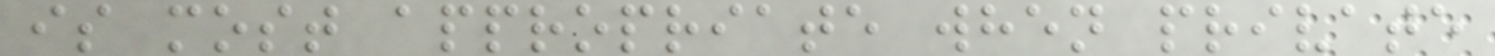is most appropriate when private
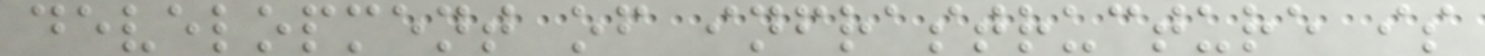development of infrastructure is
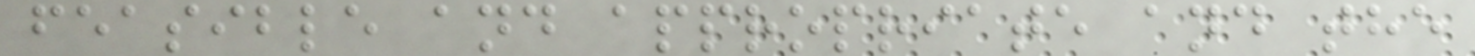feasible and appropriate and the
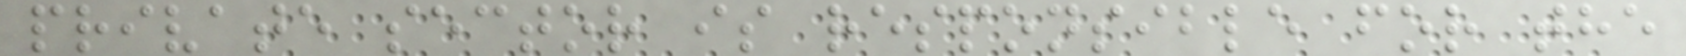private sector is responsible for the
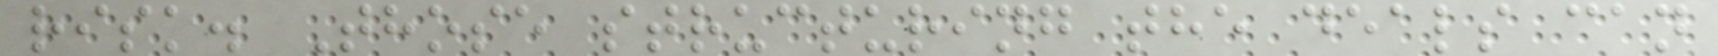risk. Those structuring the deals can
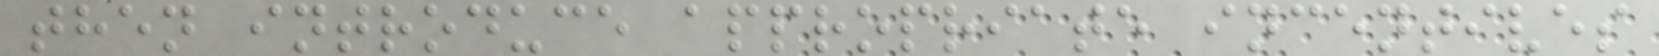then introduce appropriate incentives
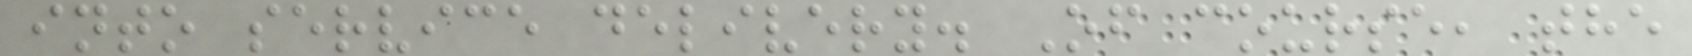into service delivery. Of course, the
